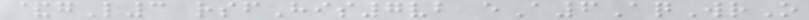&gL3 rsfHis7vb eA6AqWrO
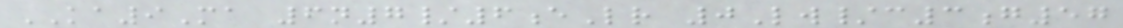KA9Ma 6n7/6eLr 0Lw/c3g57
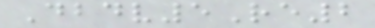Dbdv5Re2
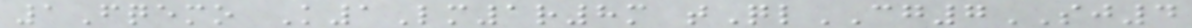1Fqemo K1Lm1r8m tQlCG7SJ4
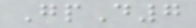GpD7
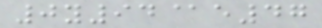0y94@e47
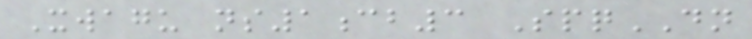Xwagu ns1cb3 SpqDN
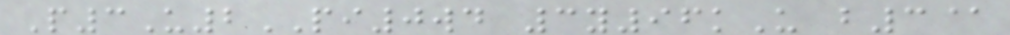P3U2PI0wd 3y96kU b3@
